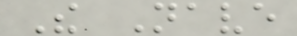The Nave
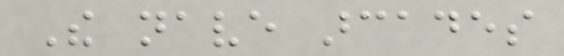The nave arcades
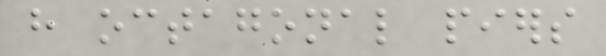have octagonal piers
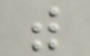with
